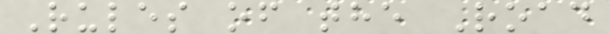Rules of the Road
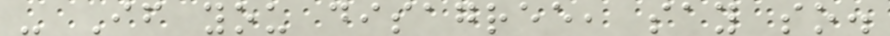- If you disagree, say so.
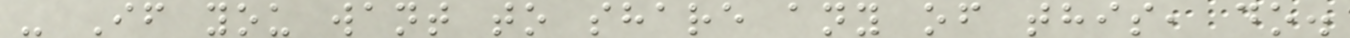- If you want to share any of this, do.
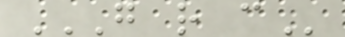G R C
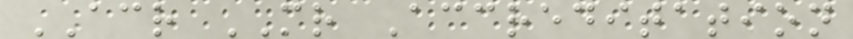ACR MR Accreditation
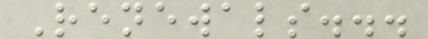Renewals...
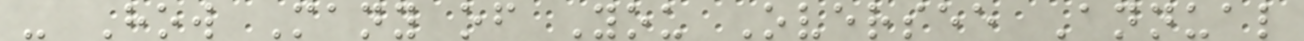- How Many of You Oversee Annual
